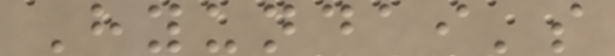Hyundai's
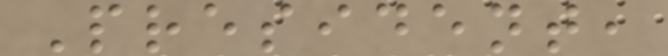President,
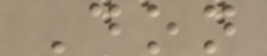Don
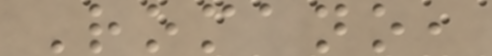Romano,
